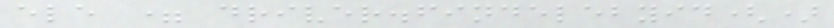ele = driver.findelebyid()
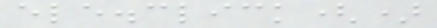ele.click()
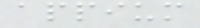appium
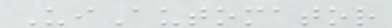UiAutomator
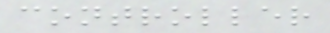controller
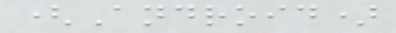(Android)
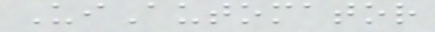UiAutomator
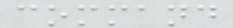command
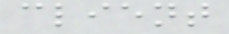client
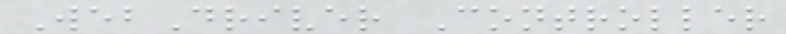WebDriver Controller
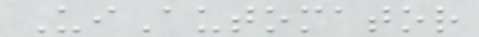UiAutomator
